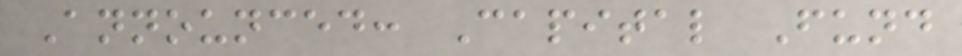Announced: Capital Fund
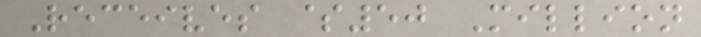Receives $50 Million
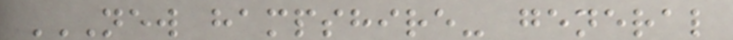NEW HAMPSHIRE- GENERAL
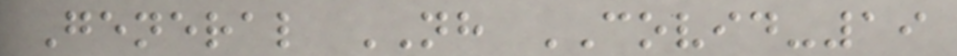General NH COVID-19
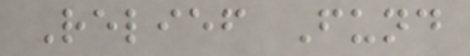Relief Fund
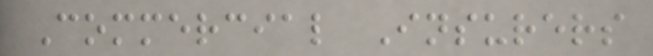Commercial Insurers
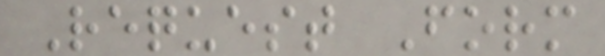Request Form
